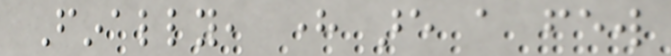Finally, here are a few
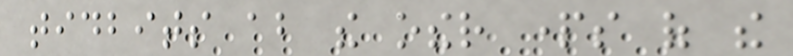tidbits about the other parts of the
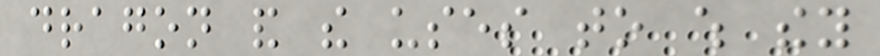dragon and the uses to which they
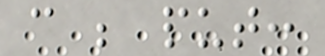can be put:
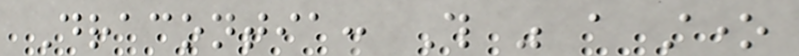Dracontia: This was a stone
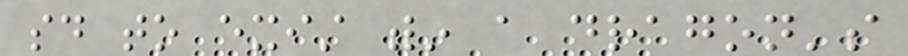said to exist within a dragon's
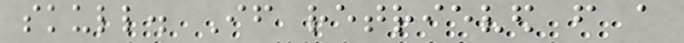skull. If retrieved from a
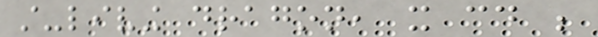still-living dragon, it could be
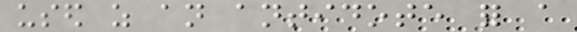used as an antidote for a
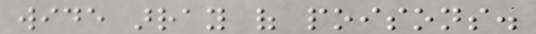wide array of poisons.
